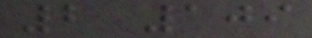2 109
